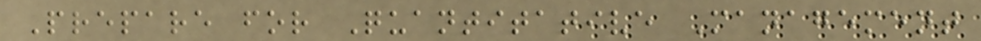Prepare for Quantitative Management
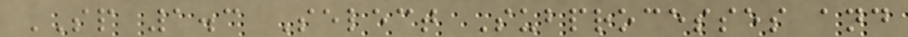SP 1.3 Select Subprocesses and
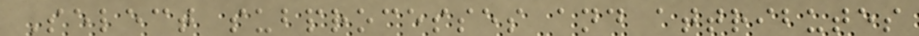Select subprocesses and attributes
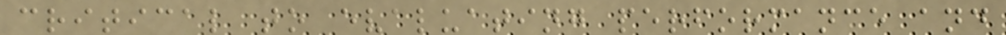critical to evaluating performance and
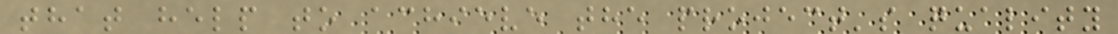that help to achieve the project's quality
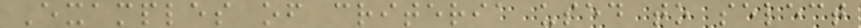Examples of criteria used to select
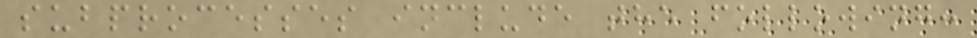subprocesses include the following:
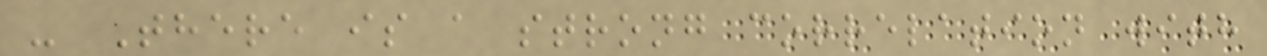- There is a strong correlation with
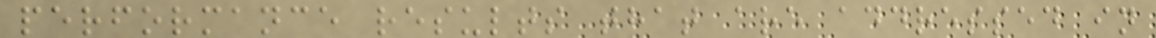performance results that are addressed in
